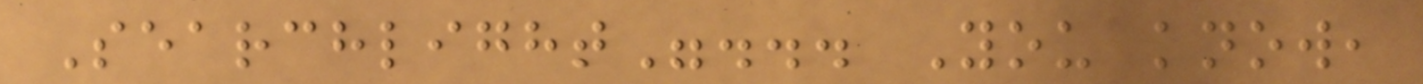Searchlight"... You know,
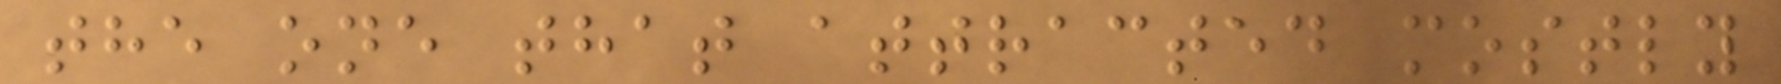the one that attracted mostly
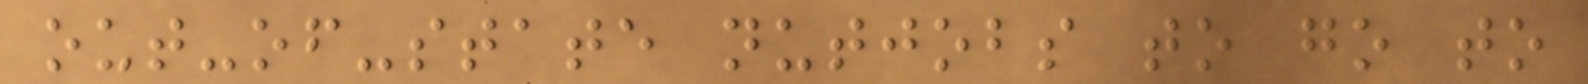out-of-state nutjobs to go to
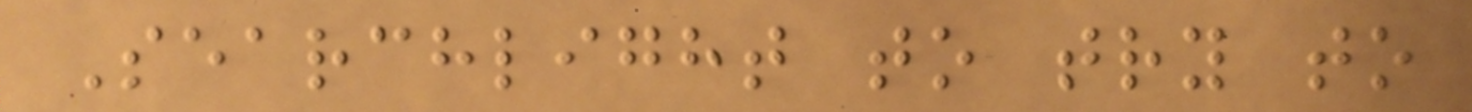Searchlight to try to
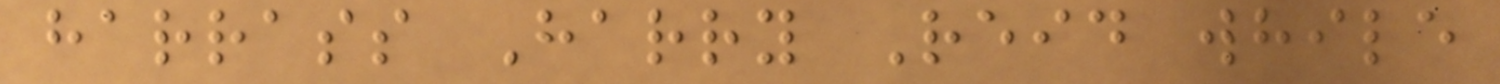harrass Harry Reid while
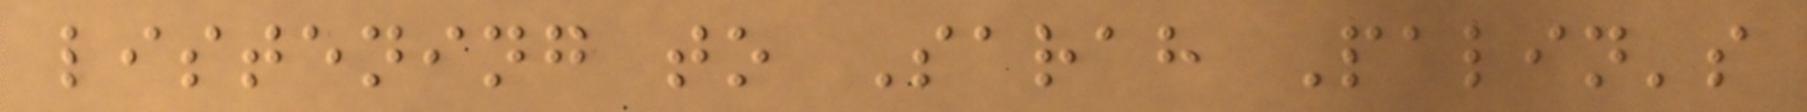listening to Sarah Palin's
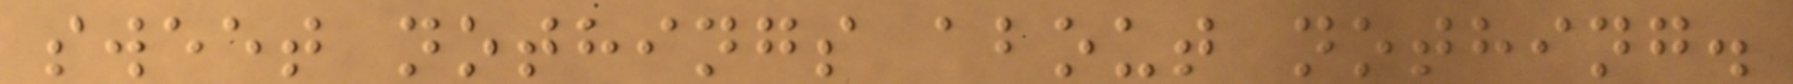sweet nothings about nothing.
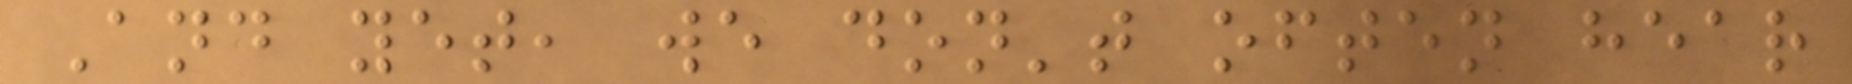And yet, we don't often hear
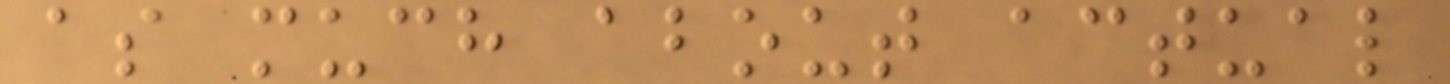as much about actual
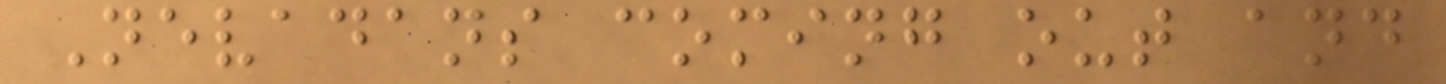Nevadans coming out and
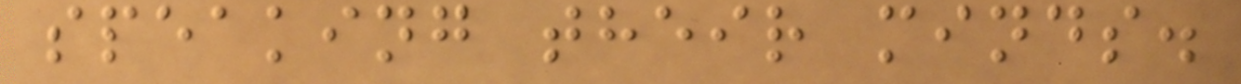speaking their minds.
